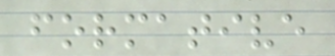formative
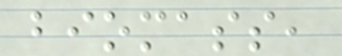biomass,
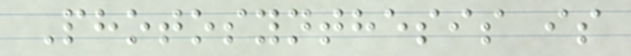Photosynthesis is
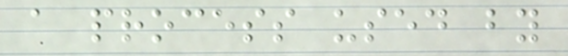a process used by
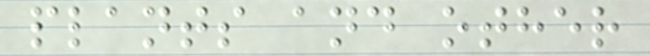plants and other
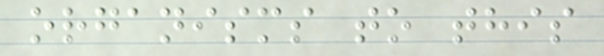organisms to this
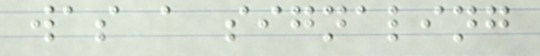was a signaling
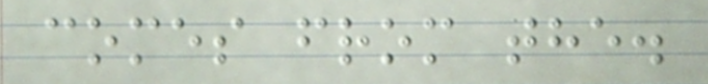comes from the.
